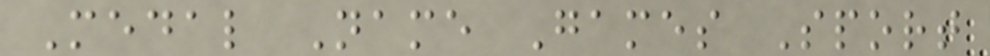Medal Name Games Sport
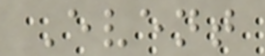Event
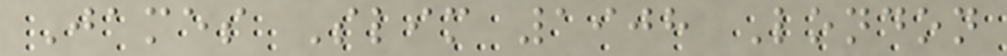James Slim 1908 London
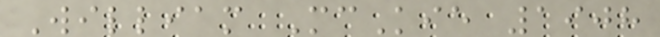William McKie 1908
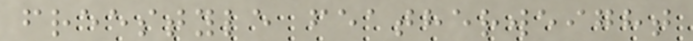freestyle featherweight
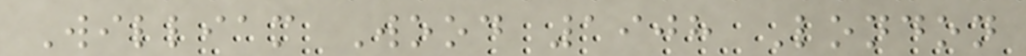William Wood 1908 London
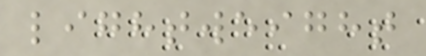lightweight
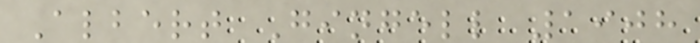Albert Gingell 1908
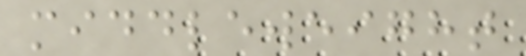middleweight
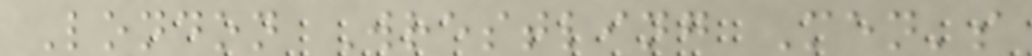London Wrestling Men's
